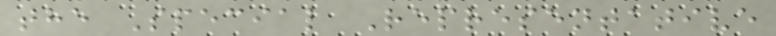the Special Representative
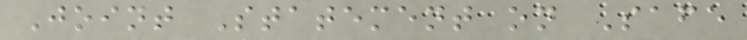Joint Statement on Safe
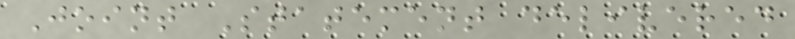Joint Statement delivered
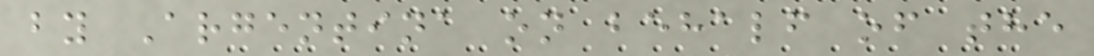by Argentina on behalf of the
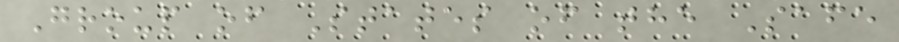Group of States of the Safe
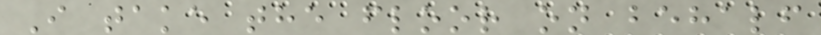I take the floor on behalf
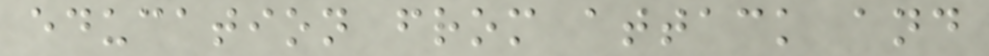education from attack and
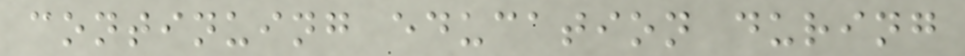continuing education during
